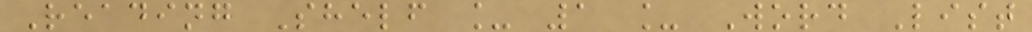Reading Shelf _ 1 _ Word List
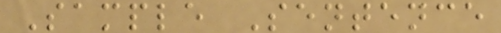Sample Sentence
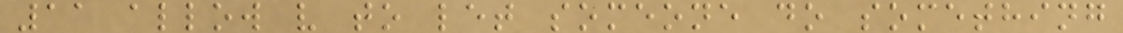11 allow v to let someone do something
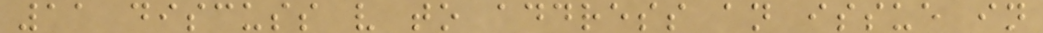11 discuss v to address an issue in
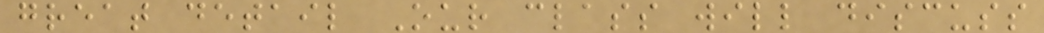great detail Our class will discuss
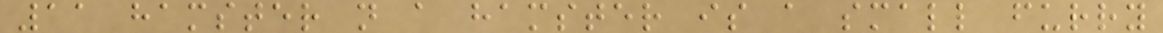11 hamster n a hamster is a small furry
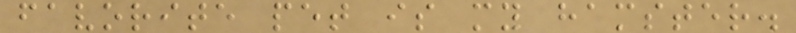favorite pet is my hamster.
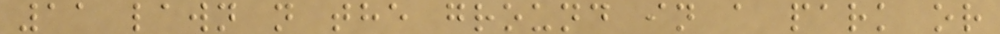11 lawn n the ground in a park or
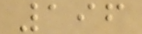196
